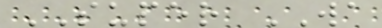SUPER WA
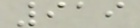919
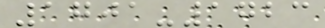1701-1723
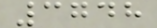3748
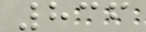836
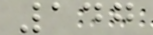147
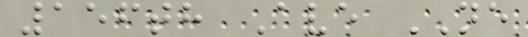156th Ave NE
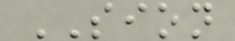SION
